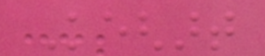Keghart
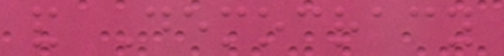and Democracy
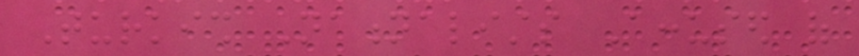Turkish Nationalists Accused of
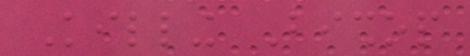Killing Bishop
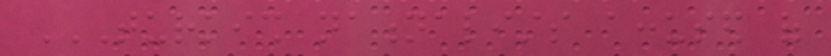TURKISH NATIONALISTS ACCUSED OF
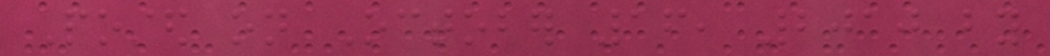Posted on October 16, 2010 by
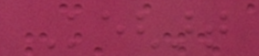Keghart
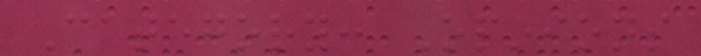Category: Opinions
